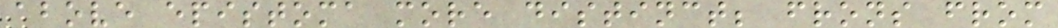above epistoma more distinct; frons from
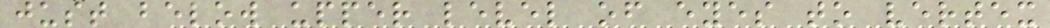just below upper level of eyes to vertex
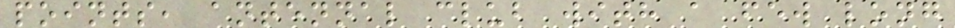points, antennal club with a few long
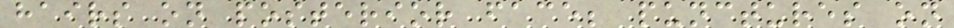hairs on posterior face; punctures on
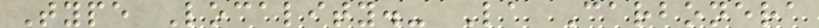Type Locality.- La Carbonera
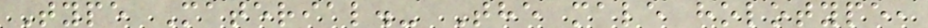Type Material.- The male holotype,
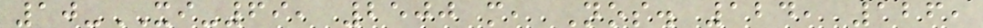10-XI-69, 2500 m, Nos. 124, 126,
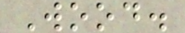Wood.
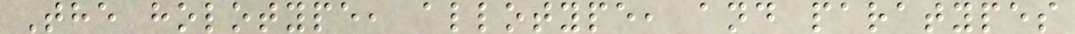The holotype, allotype, and paratypes
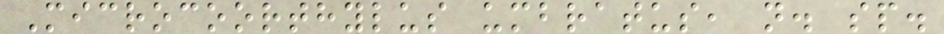Microcoorthylus umbratus, n. sp.
